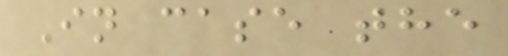In case the
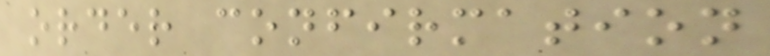order confirmation
